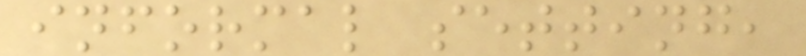informal setting,
